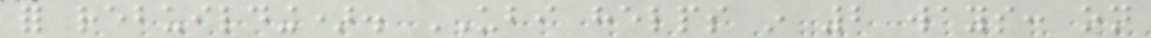for rebuilding). UBI helps in 2 ways: on
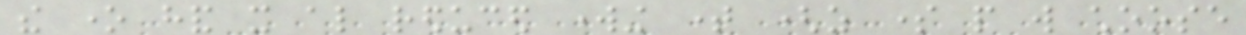the one hand it also reduced working time (as some people will choose
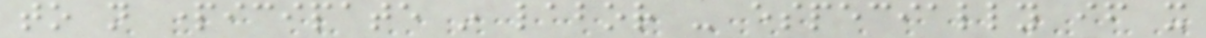to not participate in labor - especially if it
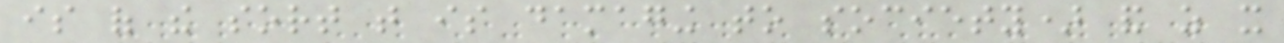is of the sort that is damaging to society) and as it
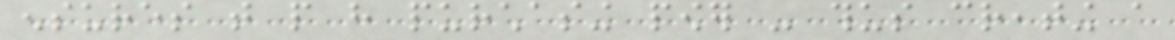ensures that people have purchasing power - thus creating a
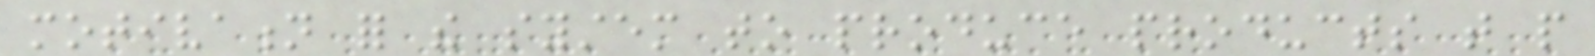motivation for the system to produce products that people
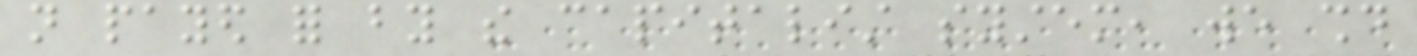not payed for by the capitalist system, we should
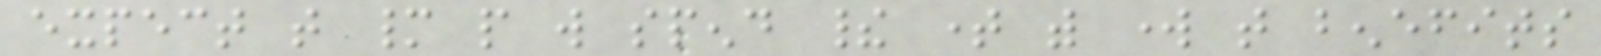expect that many people will spend their time with work that benefits
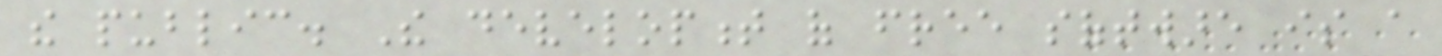the public. The development of free software is a
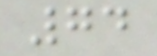74
